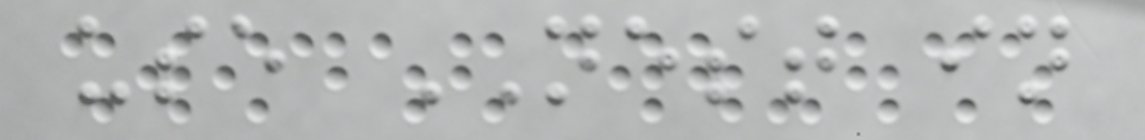use NEST in
